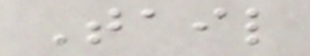Tail
